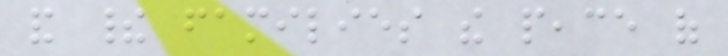and their families the peace of
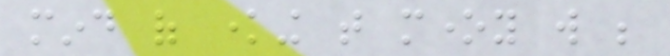mind of knowing that money will be
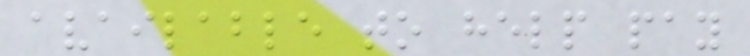available to help pay
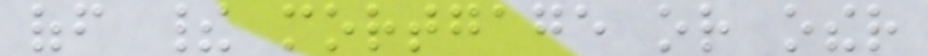off their mortgage or other
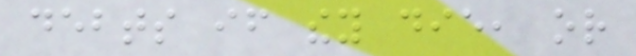debts if they die, or
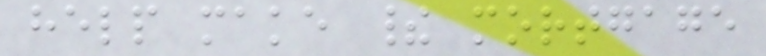help make their mortgage
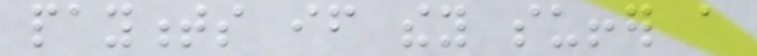payments if they suffer a
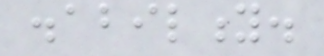disability.
